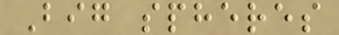Big spheres
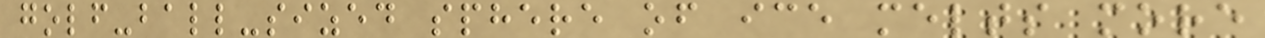golf-ball-sized sphere of ice melts more
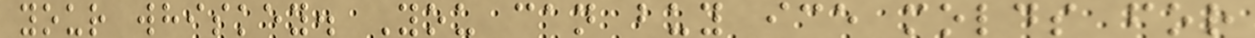your whiskey. You can buy ice molds for
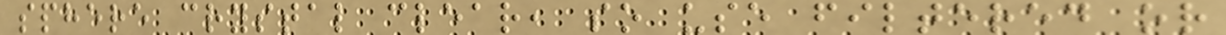sphere crystal clear, so use filtered or
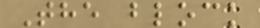The block
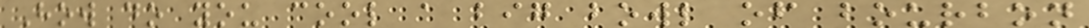How do you cool a big bowl of bourbon
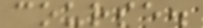course.
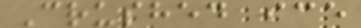Crushed ice
